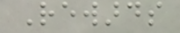Rewards
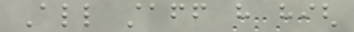All staff have high
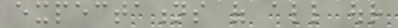expectations of all our
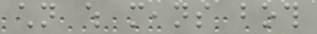children which means both
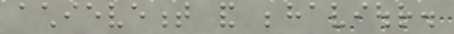achievement and behaviour.
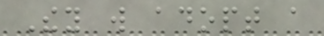They will adopt a
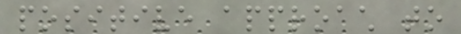positive approach to
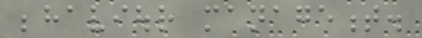behaviour management.
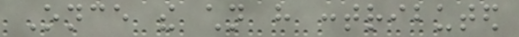Once the children have contributed
